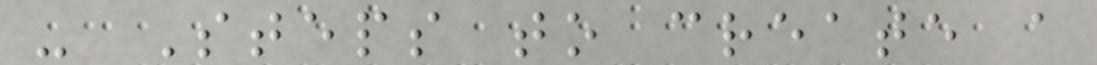- Steps to create a
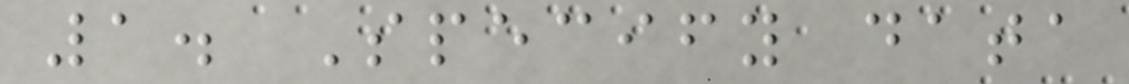1. Specify data
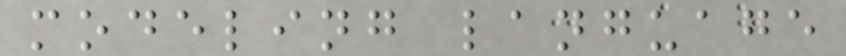modeling language
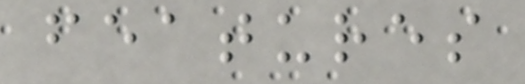features
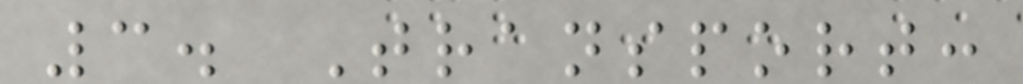3. Transport:
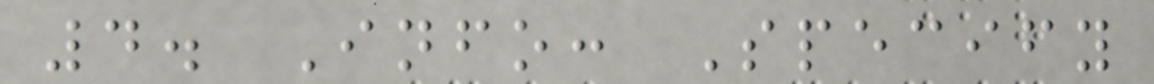4. Info: Specify
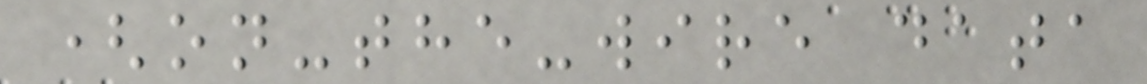(on-the-wire data
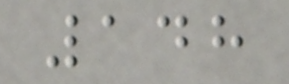148
